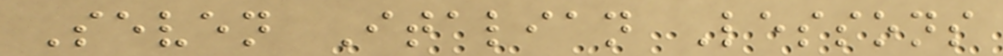Seven Italian Lessons
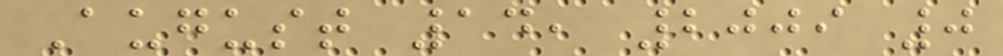August 14, 2009 0
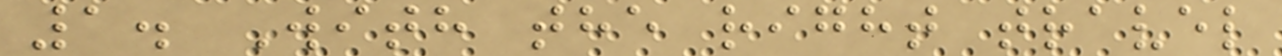1. With the right travel
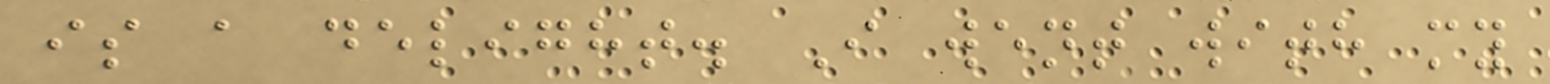is a delight. I went with my
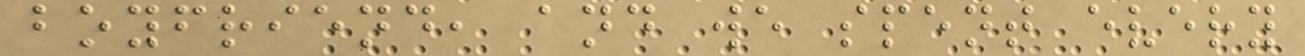boyfriend, and we spent every
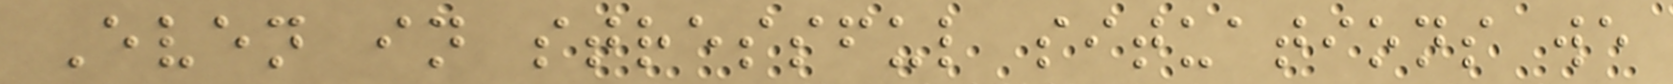Even in stressful situations we
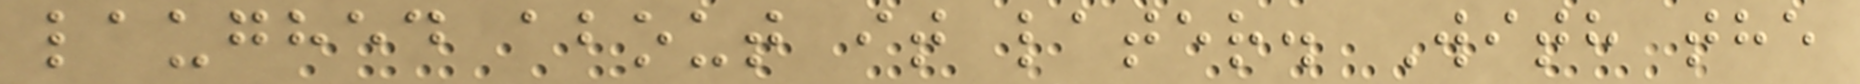laughed about it later. With the
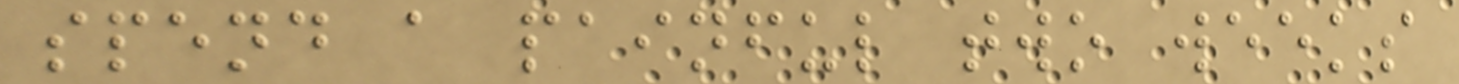spend a painful two weeks
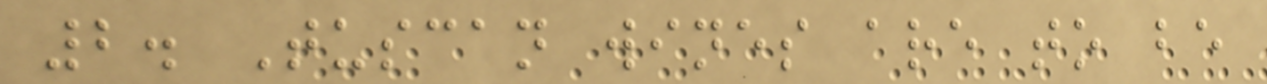2. Tuscan wines are to be
